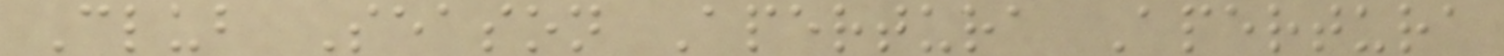Club Season Apertura Apertura
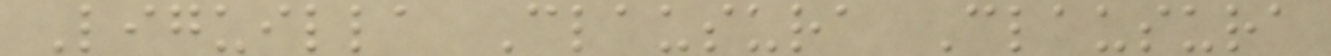Liguilla Clausura Clausura
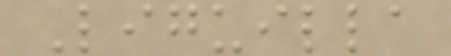Liguilla
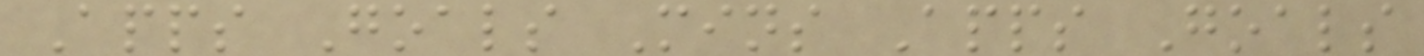Apps Goals Mins Apps Goals
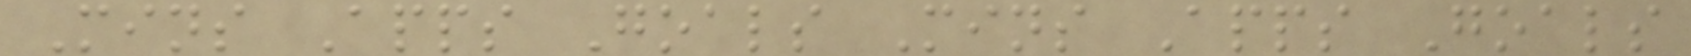Mins Apps Goals Mins Apps Goals
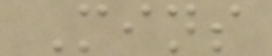Mins
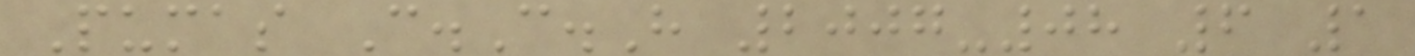Pumas C.C.H 2007-08 6 1
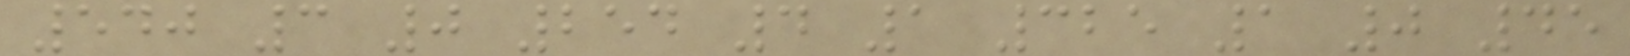540 3 0 254 4 1 325 1 0 45
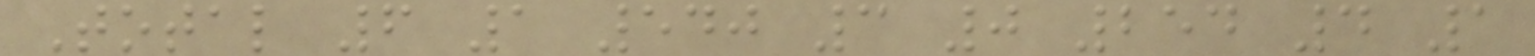Total 6 1 540 3 0 254 4 1
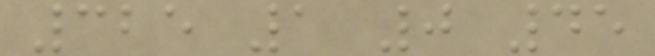325 1 0 45
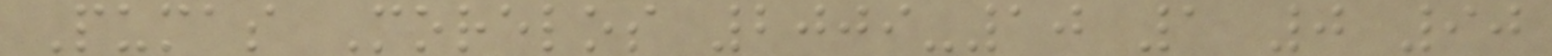Pumas Morelos 2009-10 1 0 90
